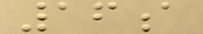16a
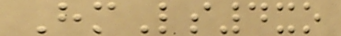HmLs4xo
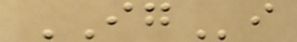IGi
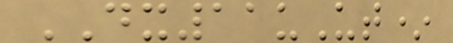DX11uUt*
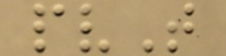pvT
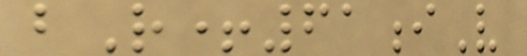bR+61iV
